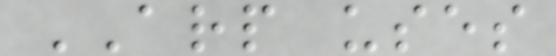ARP uses
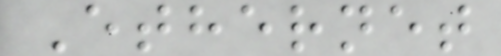Ethernet
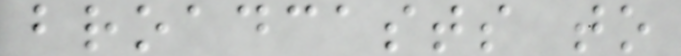broadcasts to
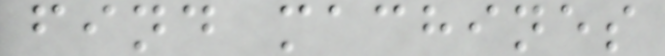find machines
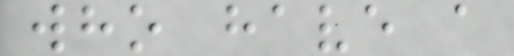who have a
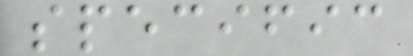specific
